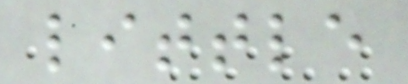little
